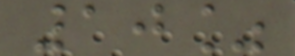10%
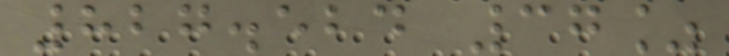827.524 37%
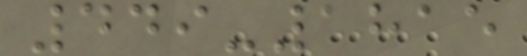449-1815
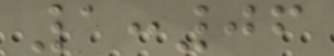1:06
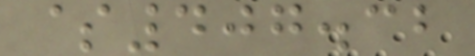$407.32
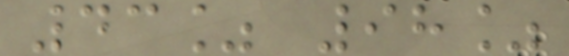43% 98%
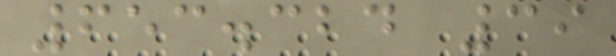653.324 39
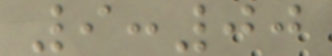9:00
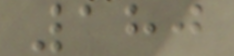180
